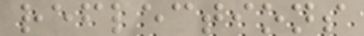reflections
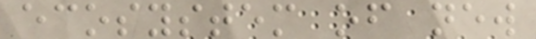ecosystem of new
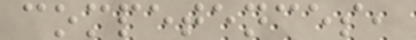competences,
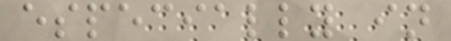especially in
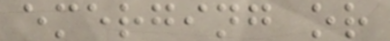emerging or
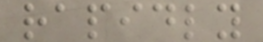rapidly
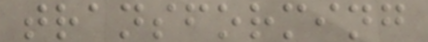transforming
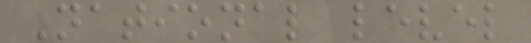National level
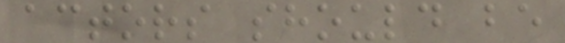actors should be
